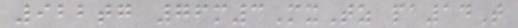922tg 76m3MxTz pa14T
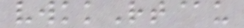vwkkRt@u
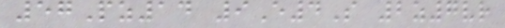57Pz14 9E4S 2z7vr
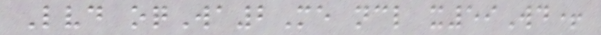Lvd oqWa2Me ncl x59Wd+
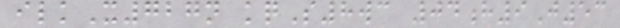ilkX727n kqS8wc 04h9J53
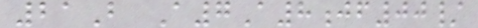21B A7A8jf00/
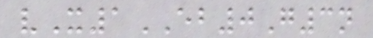vX1EB0G3n
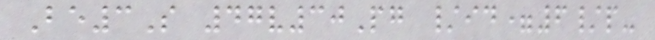Be3S 47v30Pg /id=6/p-
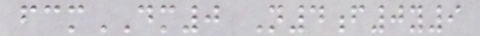fcmDM0 N4f0y9
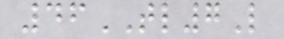46TL7L
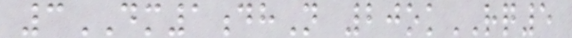3DM1dhN 20okRQ5
